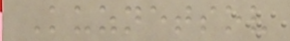Kuznetsov
